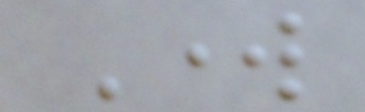Work
